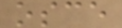osce
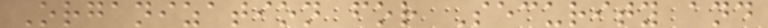Organization for Security and
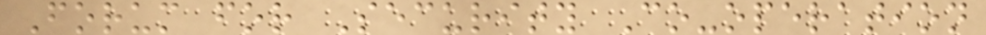Forum for Security Co-operation
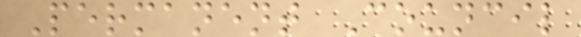Permanent Council
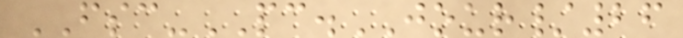FSC-PC.JOUR/26
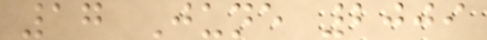17 June 2009
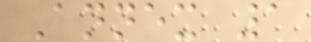Annex 1
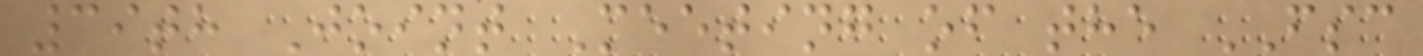39th Joint Meeting of the FSC
